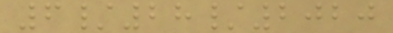6/28/2020
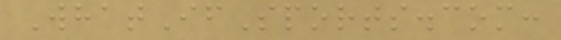WhatIfSports.com:
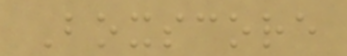Boxscore
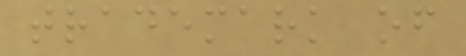trademark of
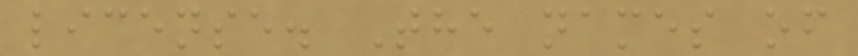license. The names of
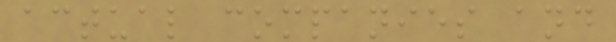actual companies and
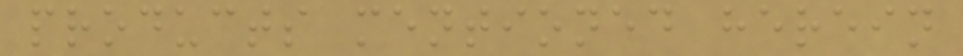products mentioned herein
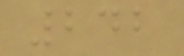242
